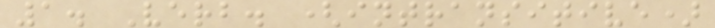1. Verb. (intransitive)
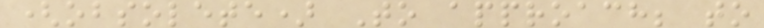(obsolete) To approach; to
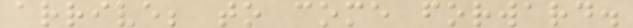arrive; to come forward.
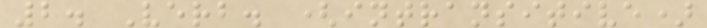2. Verb. (intransitive)
